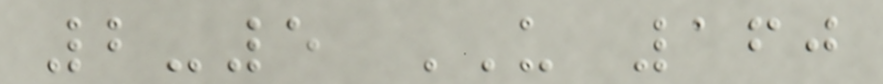2-5 US 160
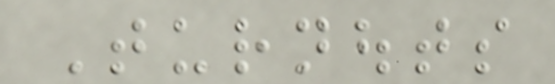Turnouts
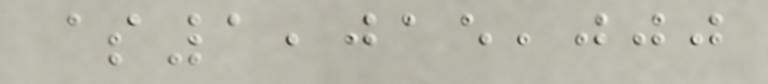$1,015,000
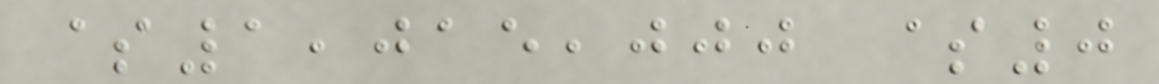$1,015,000 $0
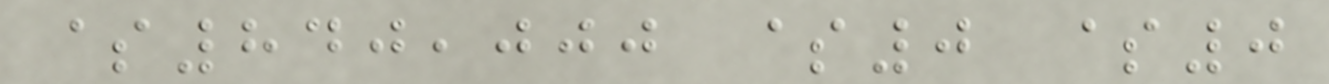$840,000 $0 $0
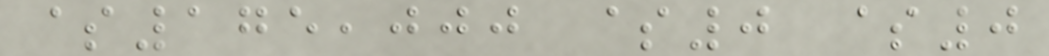$175,000 $0 $0
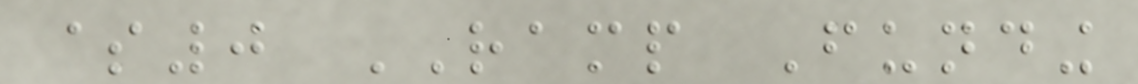$0 RAMP Funding
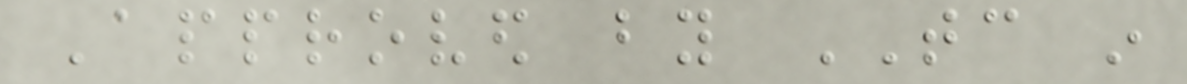Approved by TC in
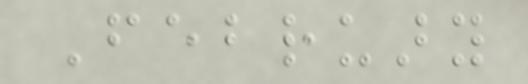February
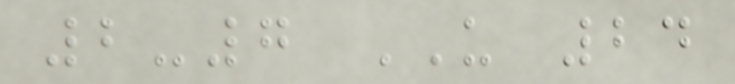2-7 US 24
